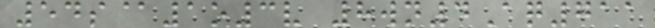54s@1o3v 8wn4Aq711
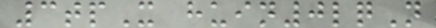3tpX huin0lqN
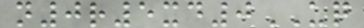n0r5xd0UQ
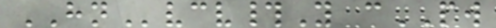HNvcv#Y cPW
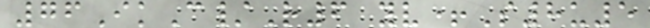76IkC/R6 yv+S8u5
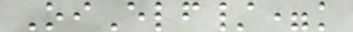OiElf/=k
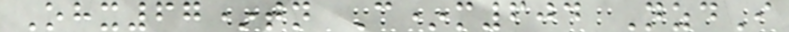Ohx67*tn C*m604 NzdI
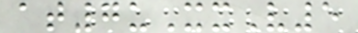at7uXxV5
